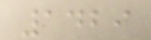1429
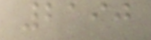2190
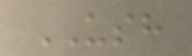USH
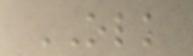OLK
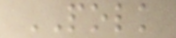POLK
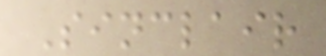Sinclair
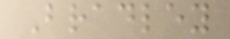Bradley
